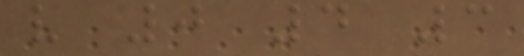v 0 4 3
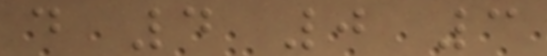d 4 0 3
